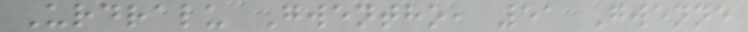Urdralu Gwentho, 51 Gwenne
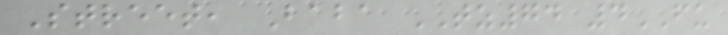Street, Baba TZ74 4FU
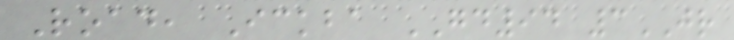Road, Ickba GD94 3JR
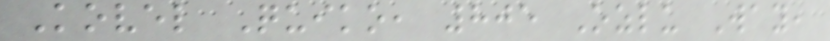Kovel Quiko, 805 Ozlu Way,
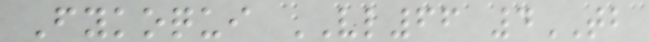Fykoqui VL66 4TB
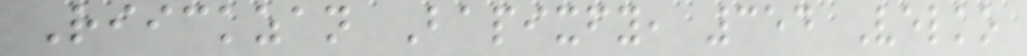Riickzan Bapixfy, 354 Velko
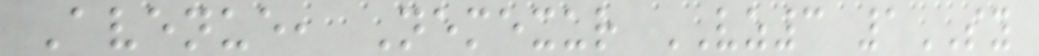Avenue, Nemexur VZ3 1SY
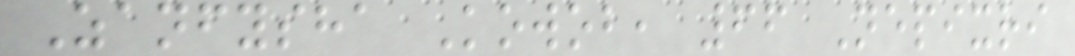Zanfysha Kowob, 66 Nepixri
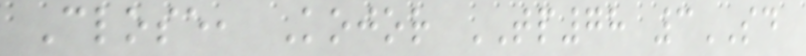Close, Kojor TP78 3SD
